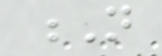N
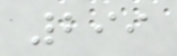299
